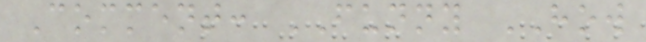Comment: FUNNY HOW
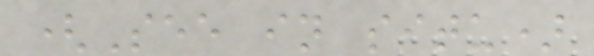(See in situ)
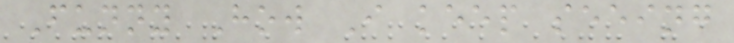Funny How I keep seeing
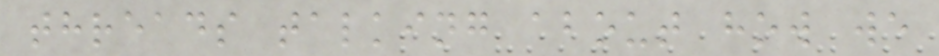threads talking about how we
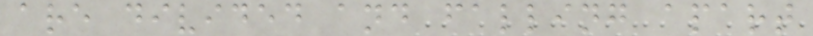are divided and falling apart
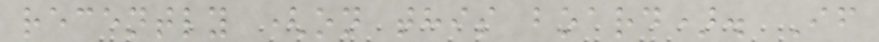recently (on this board). If
